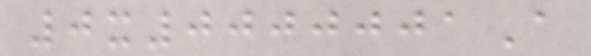0x0000001A
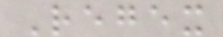Regex
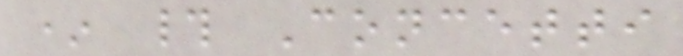* # Concetti
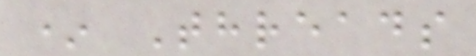* Threads
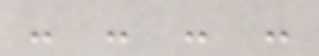- - - -
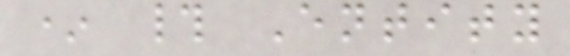* # Entity
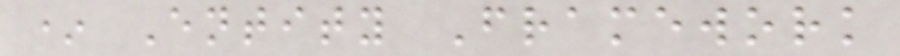* Entity Framework
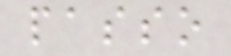passo
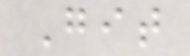Git
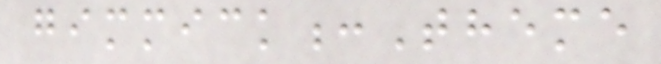gimmick:Theme
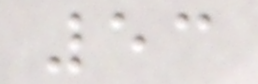53
